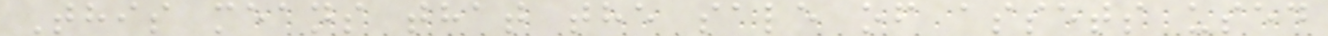This means that the sale of assets used
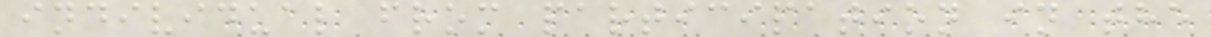individual from participation in the
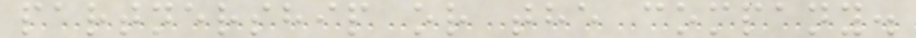partnership or the company.
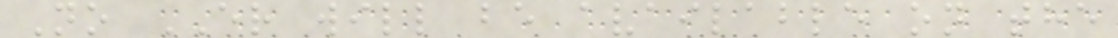No ER will be available on the
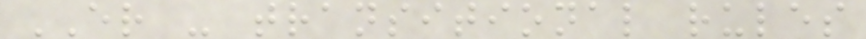ER - transitional rules
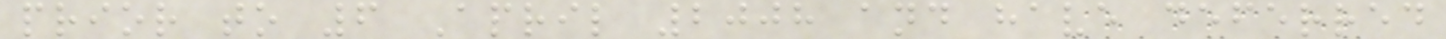prior to 6 April 2008 and have deferred
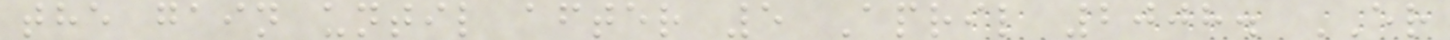the gain until after 5 April 2008. ER
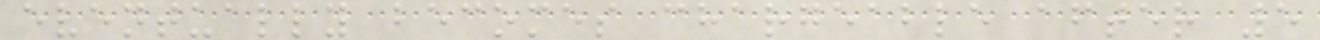eventually becomes chargeable after 5
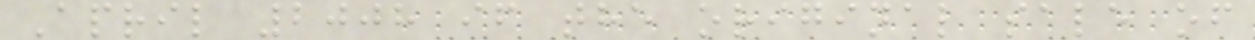April 2008 if the original sale of
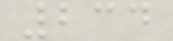234
